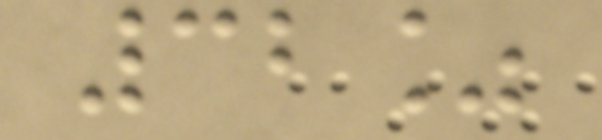32%
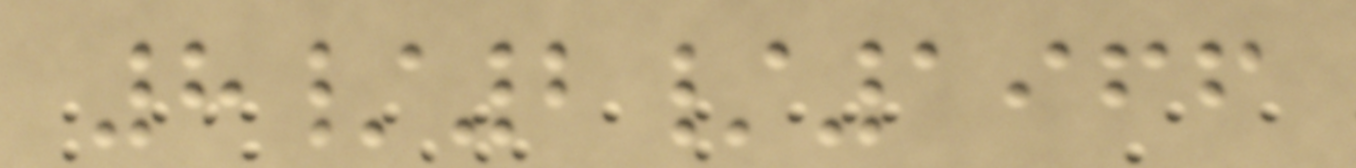8/2/1966
